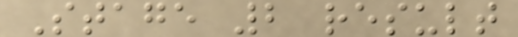Stage 2 result
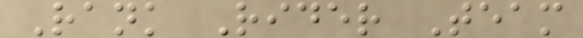Rank Rider Team
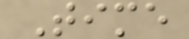Time
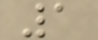1
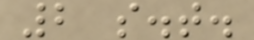2 s.t.
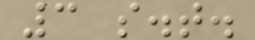3 s.t.
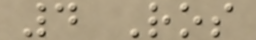4 Ros
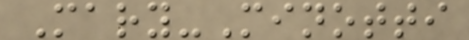Mary-Minotti
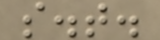s.t.
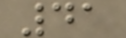41
